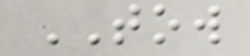TOW
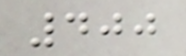400
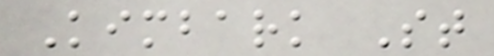Kimbark St
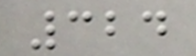324
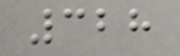328
